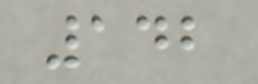142
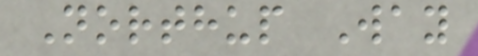Northup Way
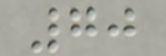70
